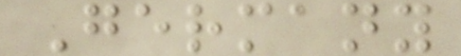Germany
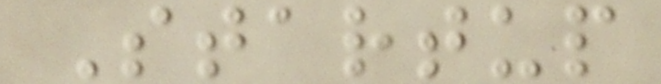Startup
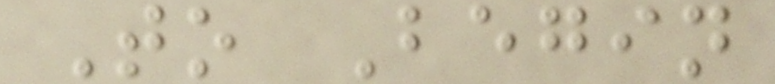To Begin
